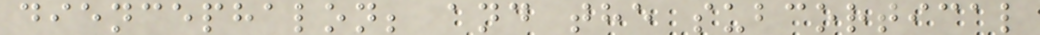diencephalon; and the subcortical
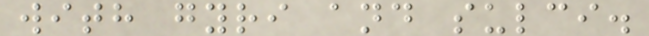with gyri and sulci.
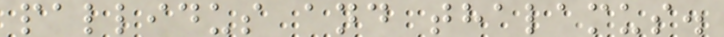pallidus and thalamus.
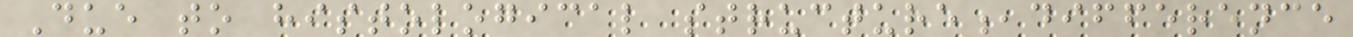Due to histological structure,difference
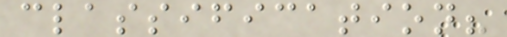classification?
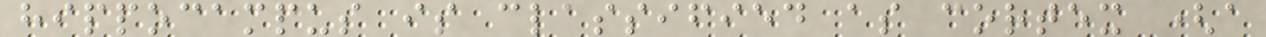hippocampus is classified as cortex (a
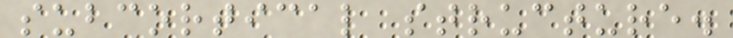subcortical structure.
